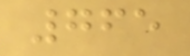765
